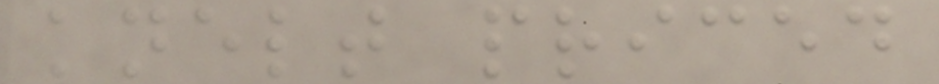knelt priced
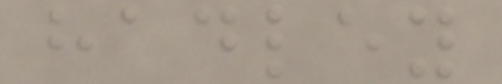hadley
